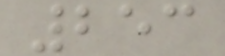253
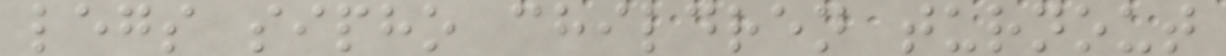legs sipho children turnout
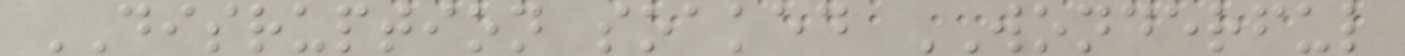DISRUPTION soaked WONDERFUL
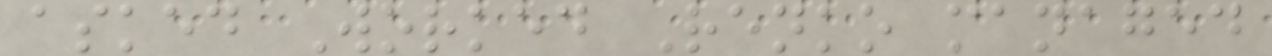asked Worked Renko managed
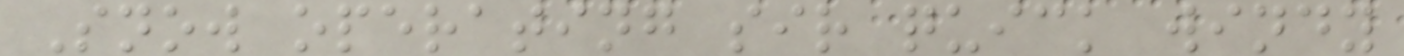Snow operating sir quick windy
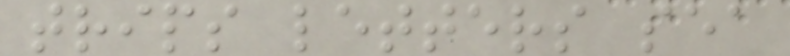trips letters sea
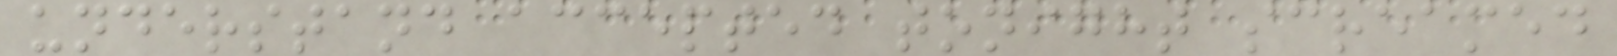understand accepted tonight screamed
